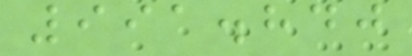991.840
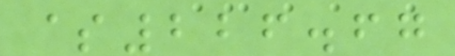$226.67
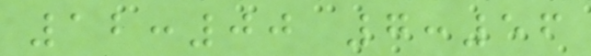12:00 7:56
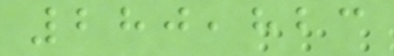280,823
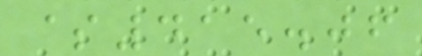$415.06
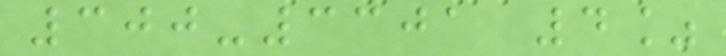300-3301 4%
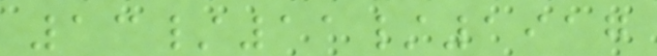13/11/1917
